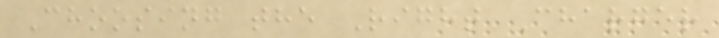Choosing the Right Charger
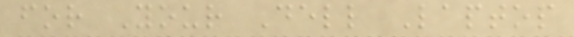for Your Dell Laptop
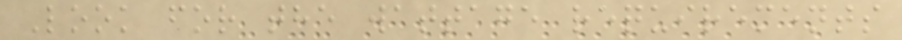Look for the wattage requirements
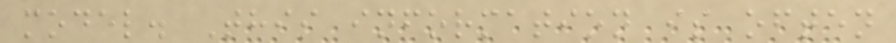model. This information is often
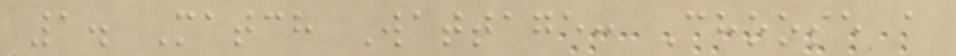1. Match Wattage: Choose a
